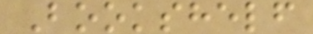Bookshelf
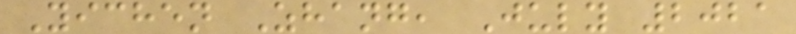Yichen Zhang, July 2021
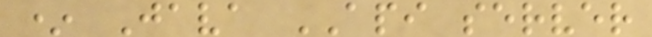* Java API server
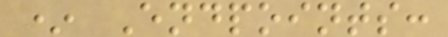* Endpoints:
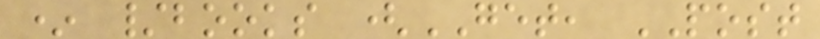* /books (GET, POST
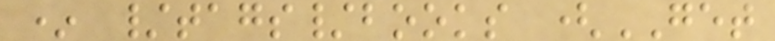* /tags/books (GET
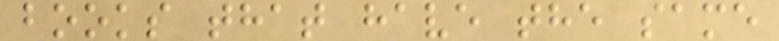books that have the same
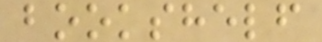bookshelf
